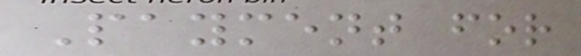Payment for
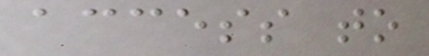access to
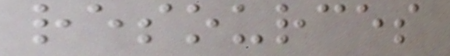resources
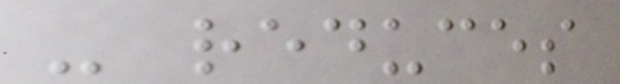- reduces
